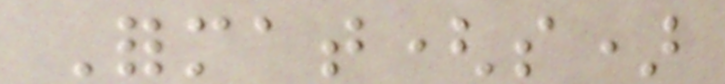Format(s)
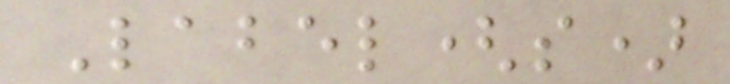Label(s)
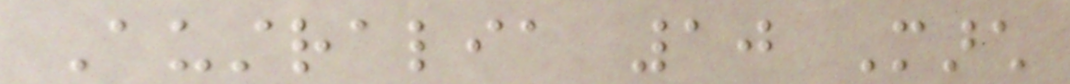Australia 10 March
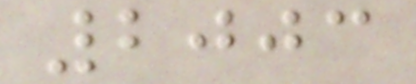2003
